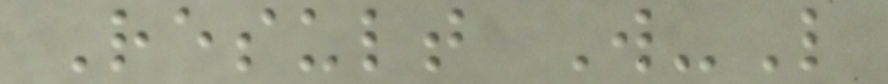Result W-L
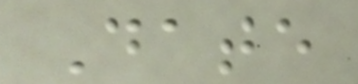Date
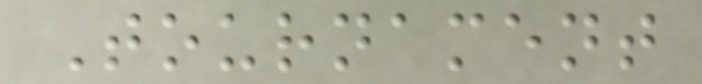Tournament
